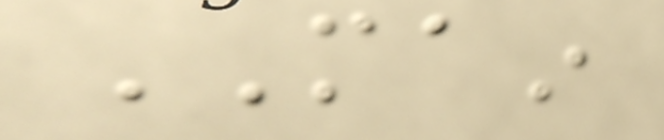MAIN
